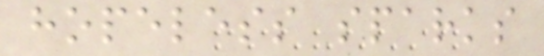hopeless sparks
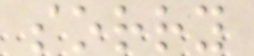sorry
